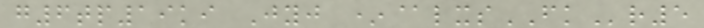g6tp19ki Jyj *@lxsFKr5
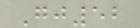Gj52
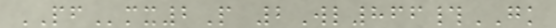PFmx2P 2Wl866#GK
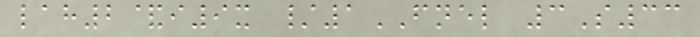lah2&i9x /1FNEL 3S33
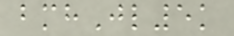bmhJl5k
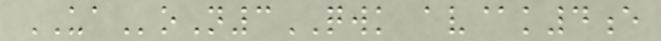UAoN3QWK av@k4e
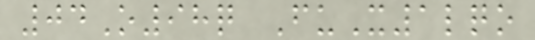04O98q FuX1lqo
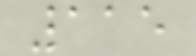115
